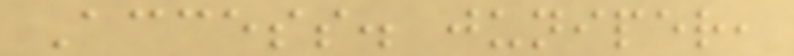Access. juniper,
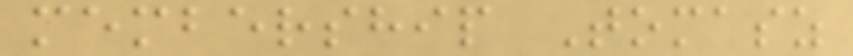membership Tomasz
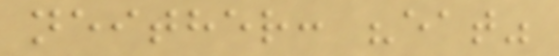neither: "eat"
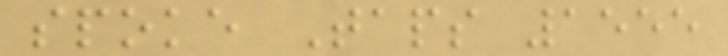spoke Taps 1555
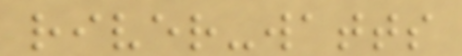river-watts
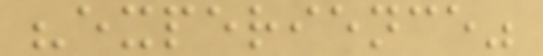"experience"
